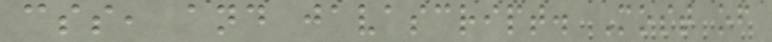css, and javascript. Most of
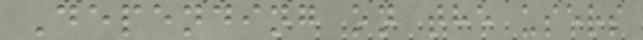Depending on the users
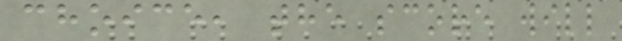choice, the score will
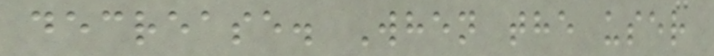decrease. When the user
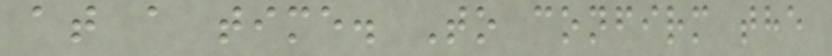at a time. To confirm the
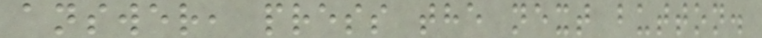answer, press the next button.
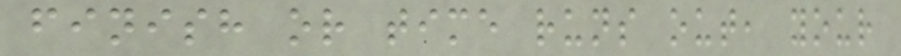finish or time runs out, your
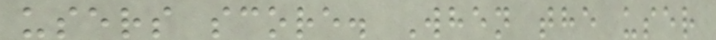users score. When the user
